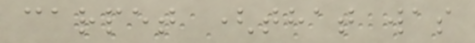carpet (that was
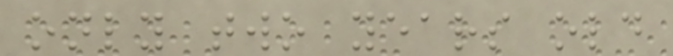only two years old
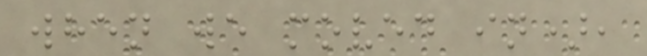when we moved in),
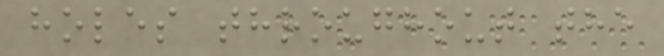holes throughout the
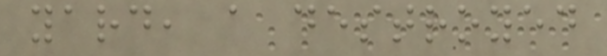yard, a destroyed
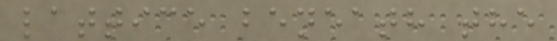lattice beneath the
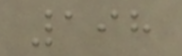198
